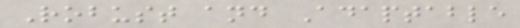Robust and Adaptable
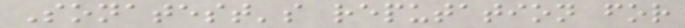Sonatest's reputation for
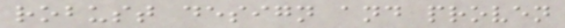robust design and proven
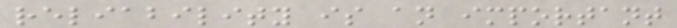reliability is an important
